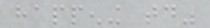happening today"
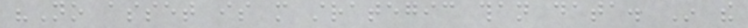"No asset is more strategic than data. In the
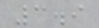3.9
